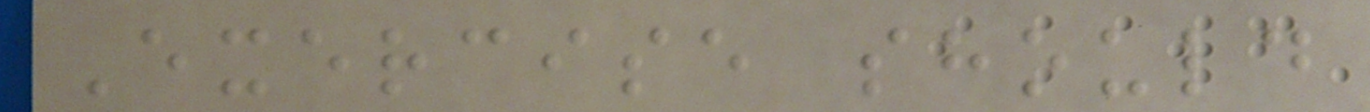Exercise should
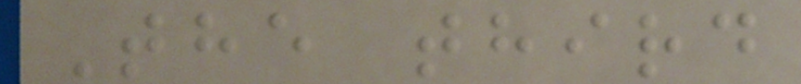The third
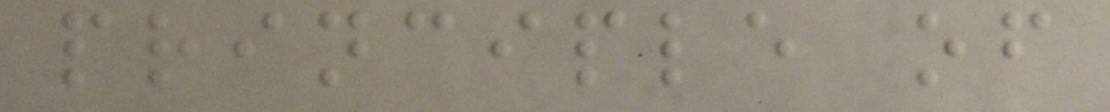principle of
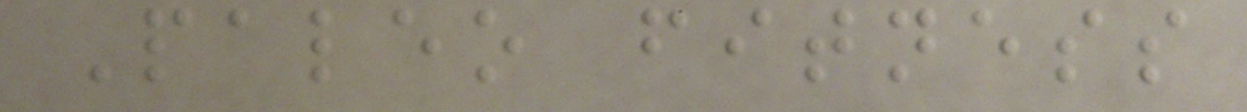Paleo fitness
